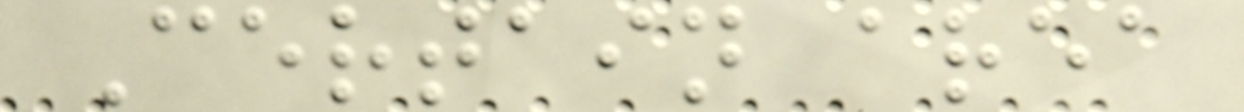Certain area
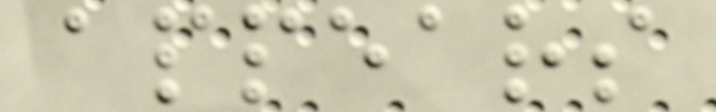appears
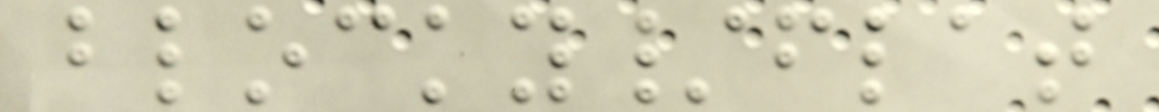blocky/flat
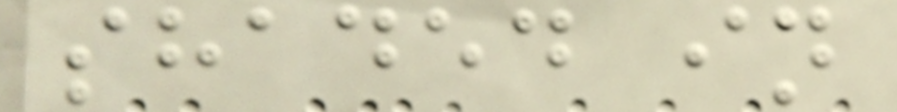shaded in
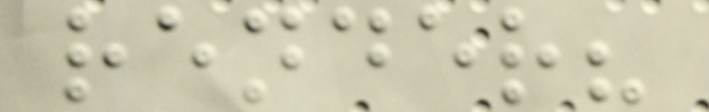render?
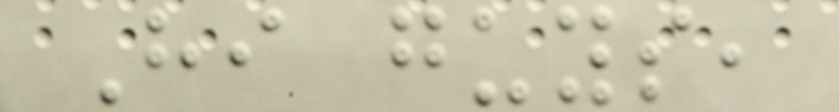Hi guys,
